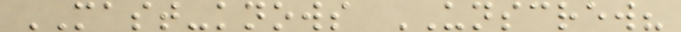MAST-knows UNSCREW?
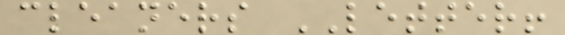cleaners LETTER!
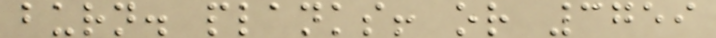burn. planks! or 3759
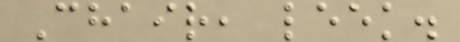Chair, leek.
